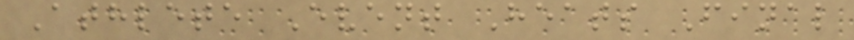Athlete Event Heats Final
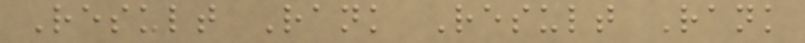Result Rank Result Rank
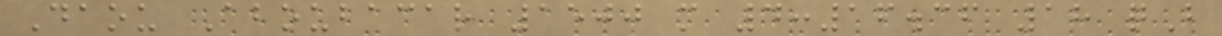Daou Aboubacar 1500 m 4:16.36 18 qB
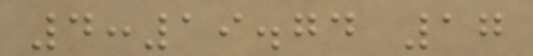4:19.74 17
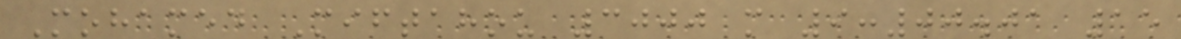Mohamed Miftahou 3000 m 9:00.01 15
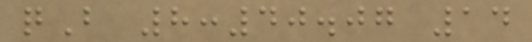qB 8:40.07 14
